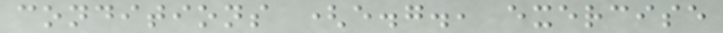conditions (e.g., exercise
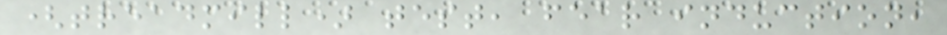(treadmill) test, fear induction,
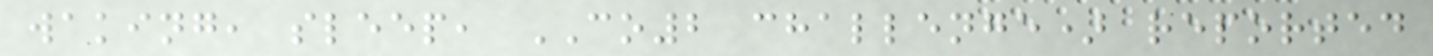waking, sleep, CO2 challenge) reported
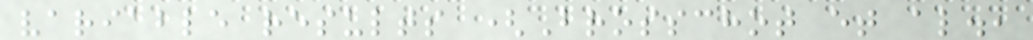variable results (Brosschot et al.,
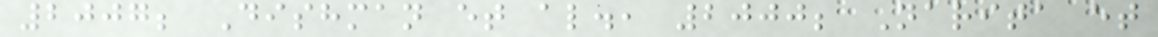2007; Dishman et al., 2000; Narita et
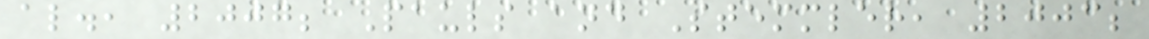al., 2007; Pauls and Stemmler, 2003;
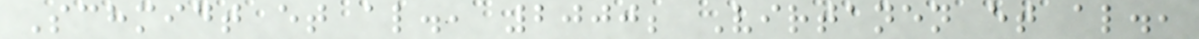Schmidt et al., 2000; Virtanen et al.,
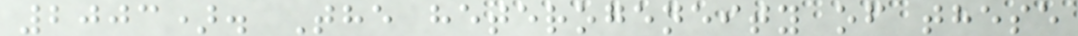2003). The heterogeneity of these
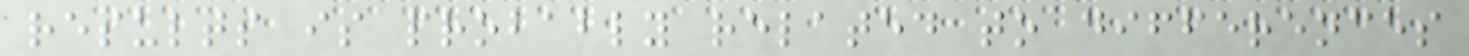results is probably related to differences
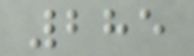285
